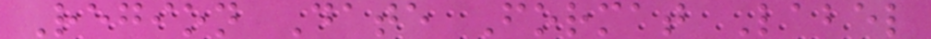Region Date Format Label
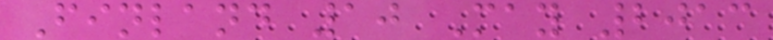Finland 10 May 2013
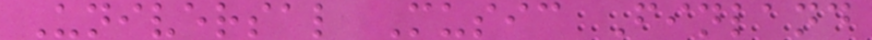Universal Music Finland
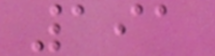191
